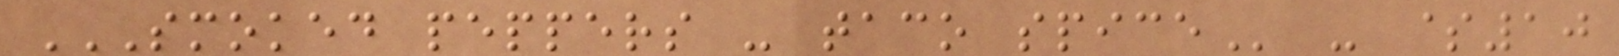SMOKED PEPPERS - TACO SPICE - $10
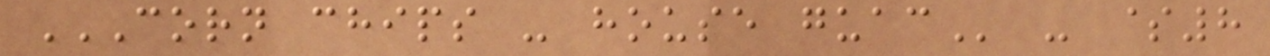CORN CHIPS - HOUSE GUAC - $8
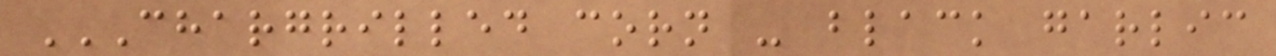CHARGRILLED CORN - BLACK GARLIC
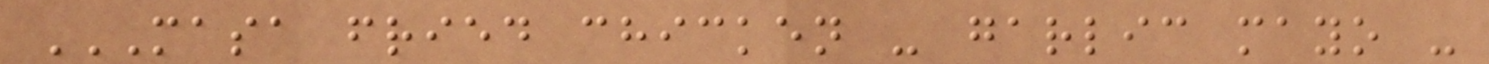MASA FRIED CHICKEN - GARLIC MAYO -
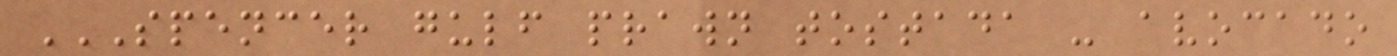SPENCER GULF PRAWN TOSTADA - AVOCADO
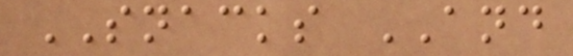SNACKS AND
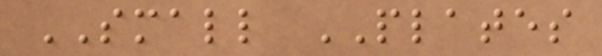SMALL PLATES
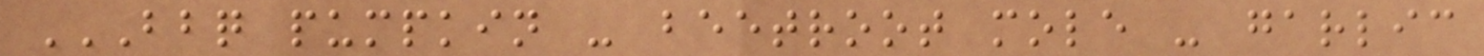BBQ PUMPKIN - BEETROOT MOLE - GARLIC
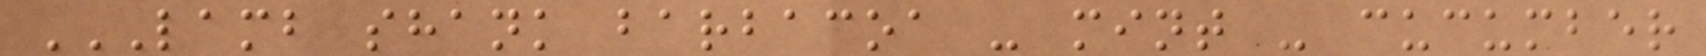LAMB SHANK BARBACOA - MINT - CUCUMBER
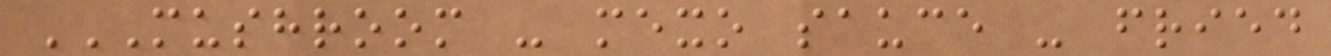MUSHROOM - MEXO SAUCE - FRIED
